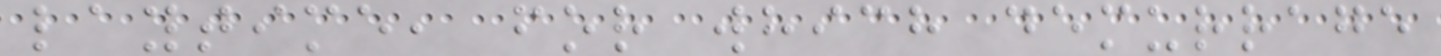laytime, for which demurrage
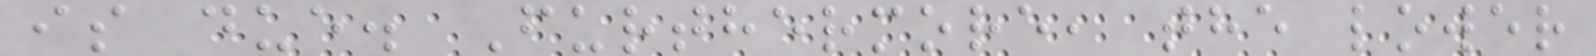is due. Furthermore, the lower
